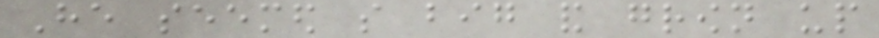He seemed so big and grown up
